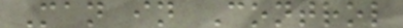Man in Control
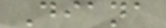Diana
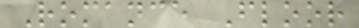Romance Floor
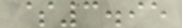$3.95
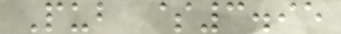Pub $3.95
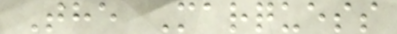The Marquess
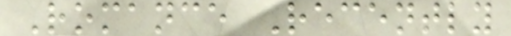Romance Recently
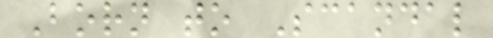Born to Scandal
